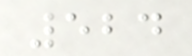524
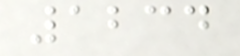1234
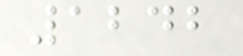1242
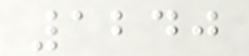1240
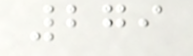279
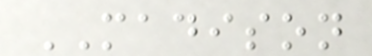MADISON
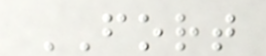FORT
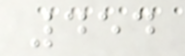454
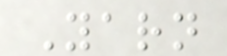Yarn
